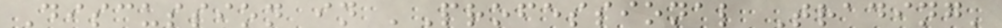Discussion in 'Professional Trading'
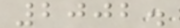2002.
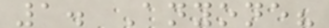1. Anyone?
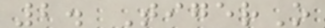2. TigerO
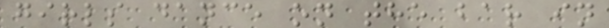girls dance on the bar in
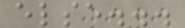else...
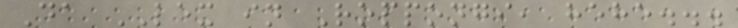Da LEX in Roppongi, hehe...
